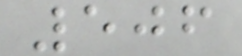506
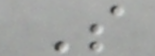S
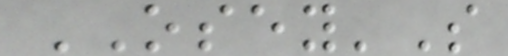OSEY'S
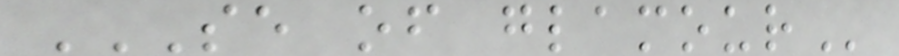SE OF GLAMOUR
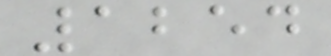1254
